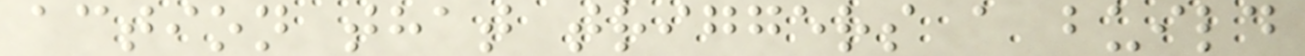action that triggers a build
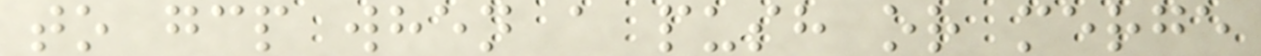to gcp when a push or merge
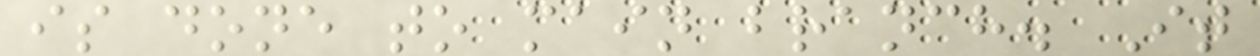is done to main branch. It
